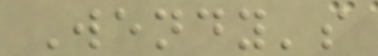Wendy's
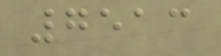7513
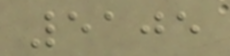5105
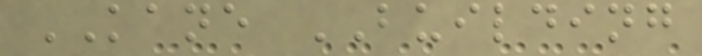KANE BUILDING
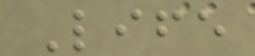Life
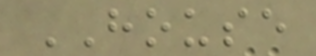HOUSE
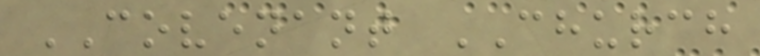COVENANT CHURCH
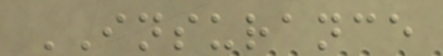INSURANCE
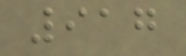917
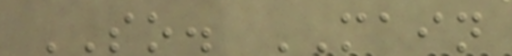SO. MAIN
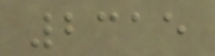2315
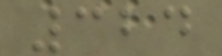324
